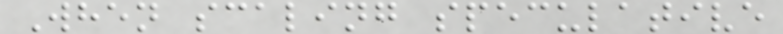When scaling speculative
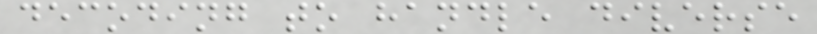decoding to handle diverse
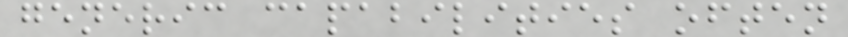generic capabilities often
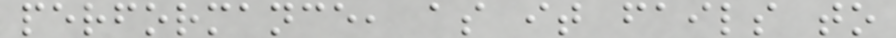performance, as it fails to
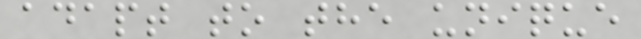adapt to the unique
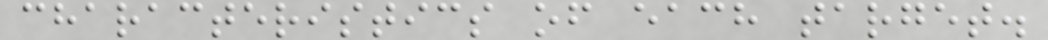characteristics of each target.
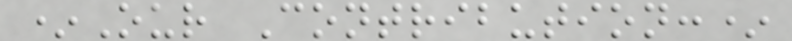*Our Contribution:*
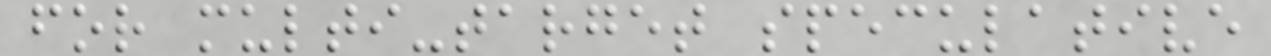for multi-target speculative
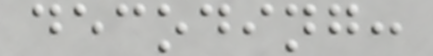decoding:
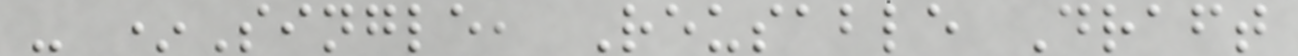- *Single, Reusable Draft
